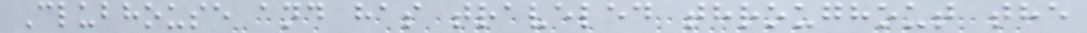Clubhouse and has traveled throughout the
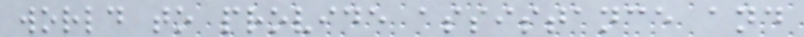world to provide assistance and
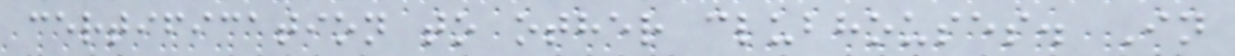certification to other clubhouses. In
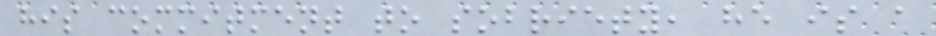his commitment to sobriety, he is a
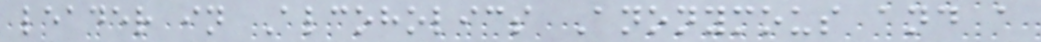leader in Alcoholics Anonymous and a
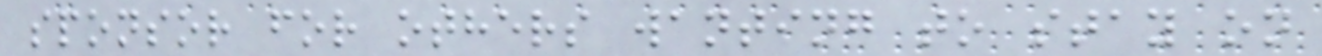sponsor for others wanting to stay on
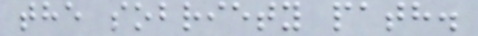the sobriety path.
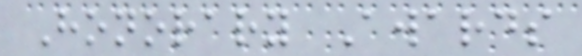Honorary Awards
